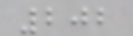202
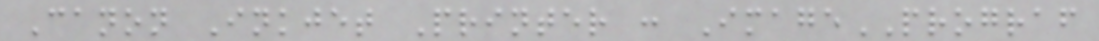Canon Inkjet Printer : ImagePROGRAF
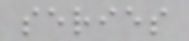series
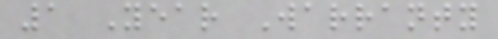1 Year Warranty
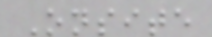Onsite
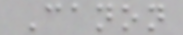Canon
